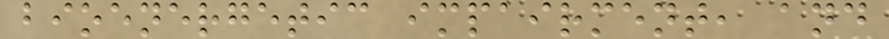bioenergetic impairment, and
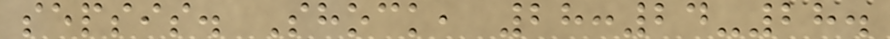sepsis. Shock, 28:24-28.
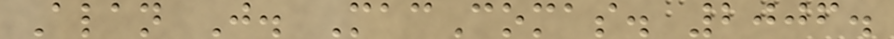Alan J. MacComas. 2006.
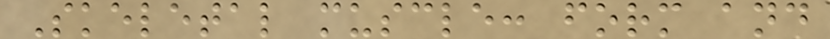Skeletal muscle: form and
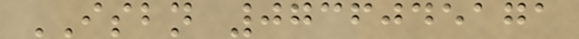ISBN 0736045171
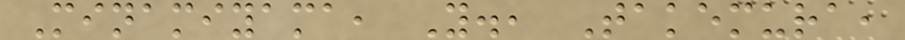Minamiyama, Y., Takemura,
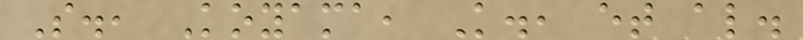S., Koyama, K., et al.
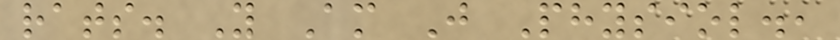rats. Y Am J Physiol.,
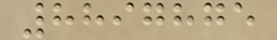8897875
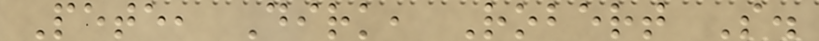Pete, Dirk, Robert S.
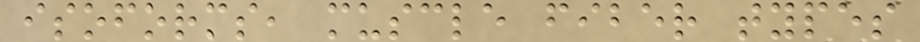isoforms, muscle fiber types
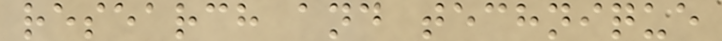research and technique
